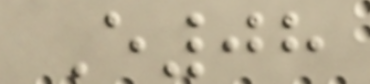E08
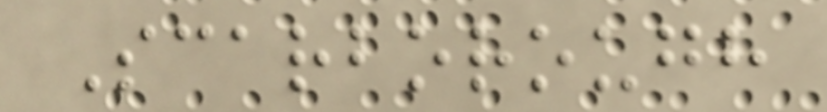Scarborough
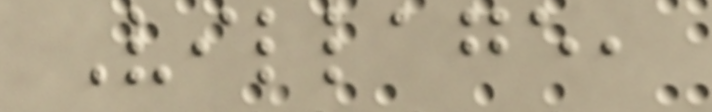Village,
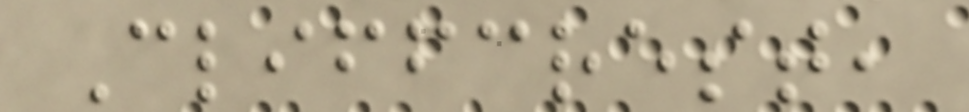Cliffcrest,
